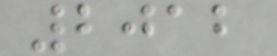2012
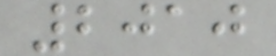2010
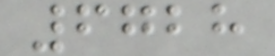6728
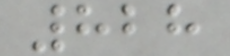828
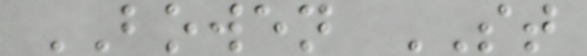BOWEN ST
